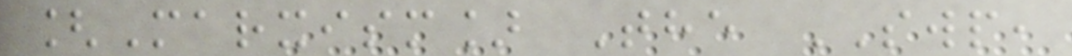[Marxism] The SWP,
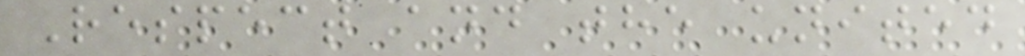Respect and the united
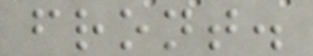front.
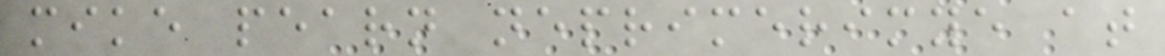mike pearn neprimerimye at
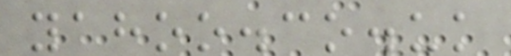yahoo.co.uk
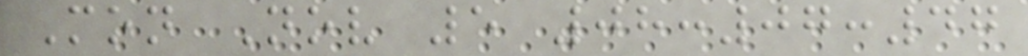Mon Nov 5 08:07:47
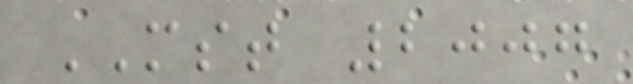MST 2007
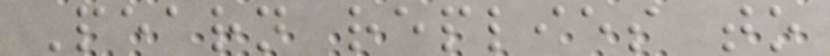Pearn replies to
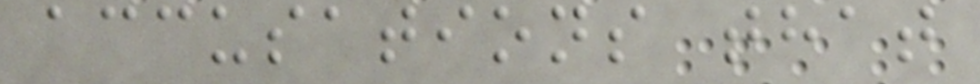accusations that
